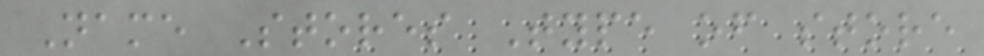Name Stores Type of store
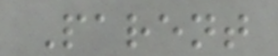Parent
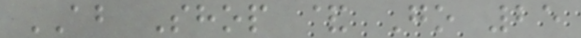AB Shop & Go 25
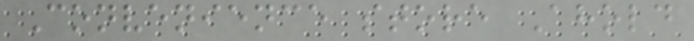Convenience store Ahold
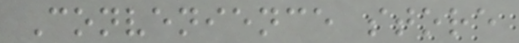Convenience store
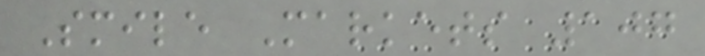Smile Markets 107
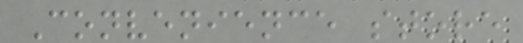Convenience store
